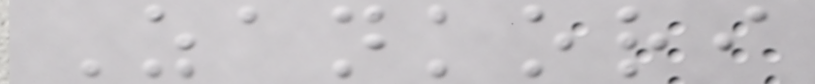Zankori
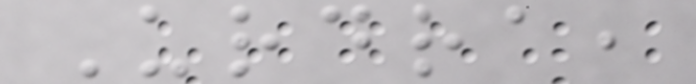Urdra,
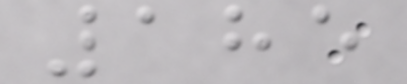185
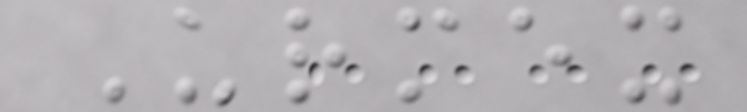Urmex
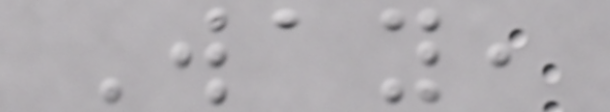Way,
